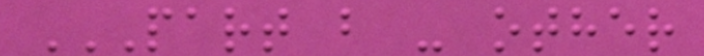PART B - OTHER
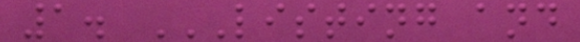1. LISTING AND
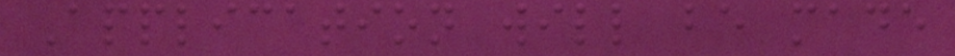Application will be made
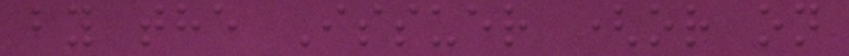by the Issuer (or on
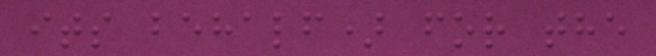its behalf) for the
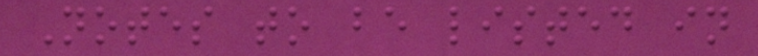Notes to be listed in
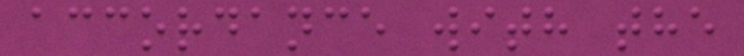accordance with the
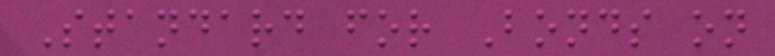Standard for Bonds on
